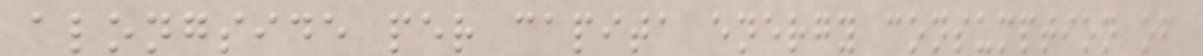alongside per capita energy consumption of
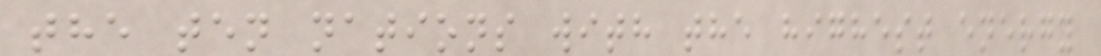the ten nations with the highest energy
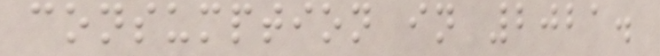consumption in 2021.
